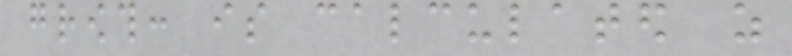growth: is calculated as
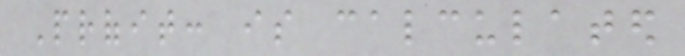Profit: is calculated
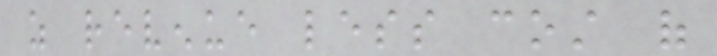as revenue less cost of
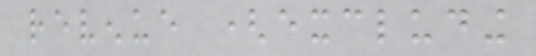revenue (excluding
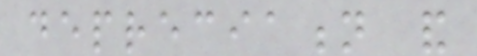depreciation and
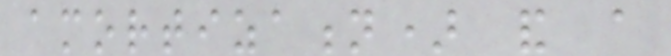amortization) and a
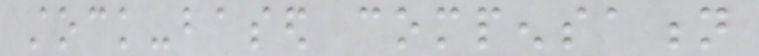stock-based compensation
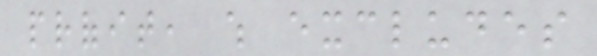profit, which excludes
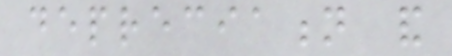depreciation and
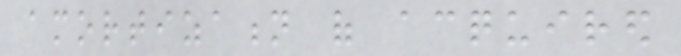amortization of acquired
